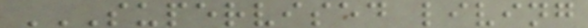SUPERVISED LIVING
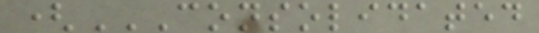(CONSOLIDATED
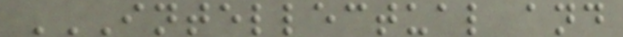INTELLECTUAL AND
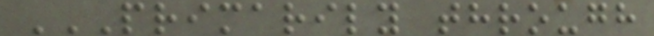PRIMARILY THROUGH
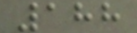188
